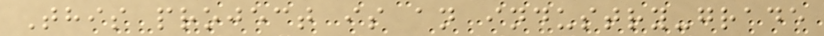This project is an industry-grade
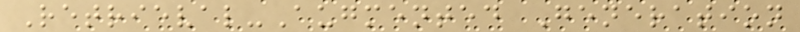Retrieval-Augmented Generation
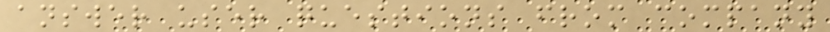answer user questions from company
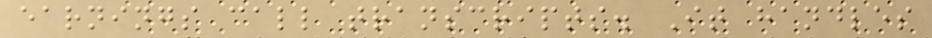earnings call transcripts. It handles
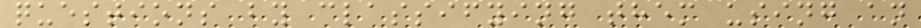questions by classifying them using an
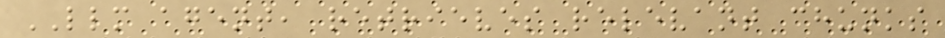LLM agent, retrieves relevant chunks
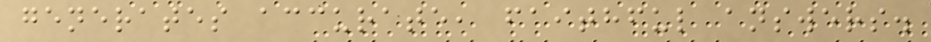generates accurate, faithful answers.
